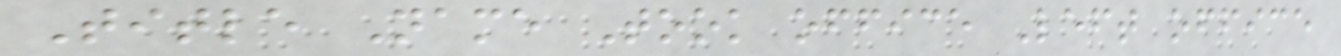Title Name Took office Left office
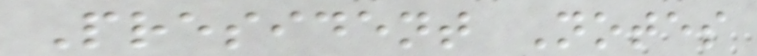President Notes
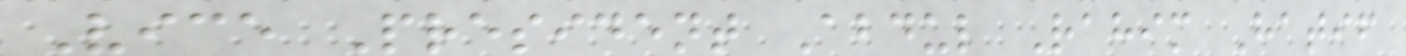Vice President Abdul Rahim Hatif
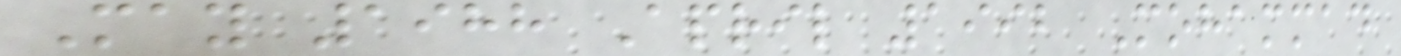May 1988 April 1992 Mohammad
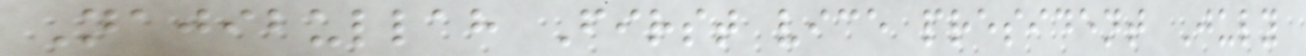Najibullah First vice president July
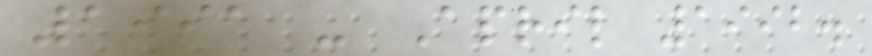1991 - April 1992.
